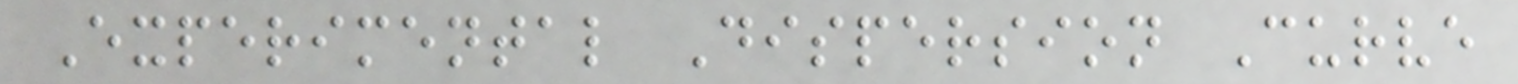Experimental Dispersion Curve
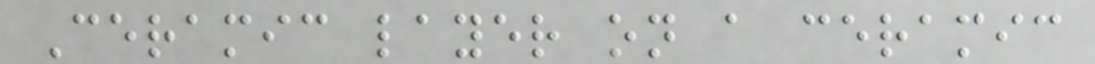Ceramic layer on a ceramic
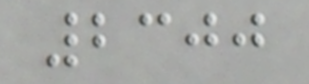2300
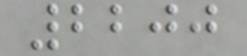2200
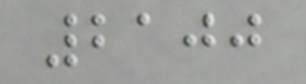2100
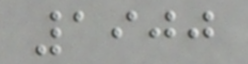1900
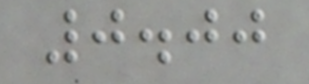0.00
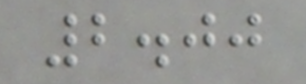2.00
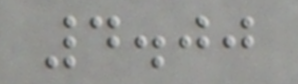4.00
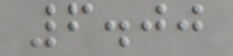6.00
